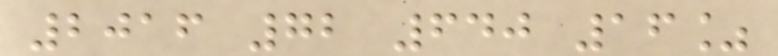2016 72 640 16%
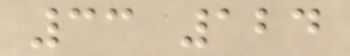33 124
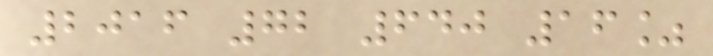2016 72 640 16%
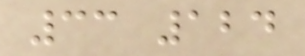33 124
